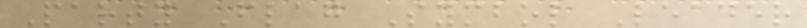Party Flag Symbol Leader
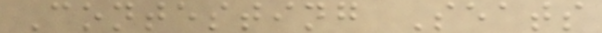Contesting Seats
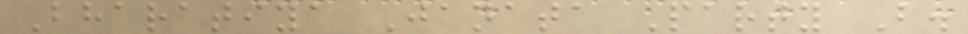Bharatiya Janata Party B.
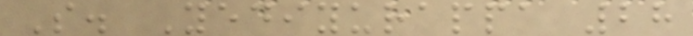S. Yediyurappa 28
